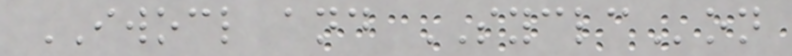IWOCL and SYCLCon
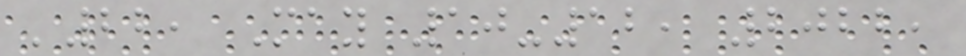'22, May 10-12, 2022,
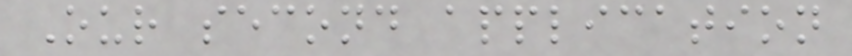Our second application
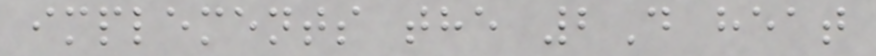implements the 2D heat
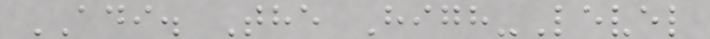ADI. The High-Level
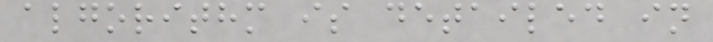algorithm is detailed in
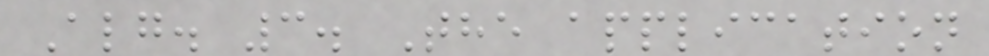Alg. 3. The application
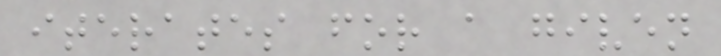iterates for a given
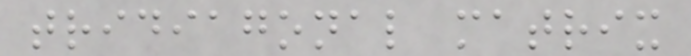tridiagonal matrix
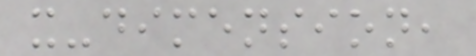x-dimension,
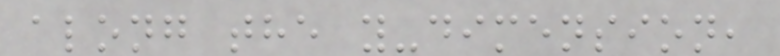along the y-dimension,
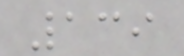139
